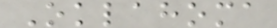Oklahoma
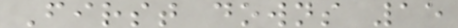First downs 15
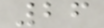26
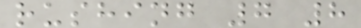rushing 7 8
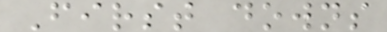First downs
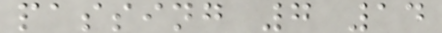passing 7 14
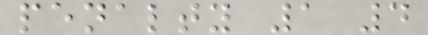penalty 1 4
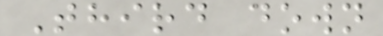Third down
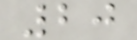20
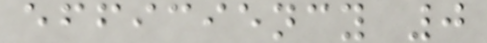efficiency 0
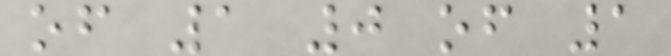of 1 0 of 1
